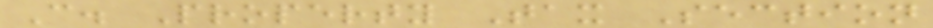C. Property Tax Section
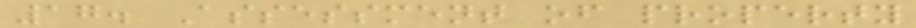17. Assessment of property
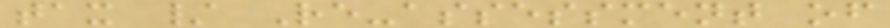tax / Re-assessment of
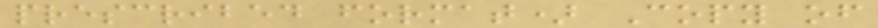prescribed format) Copy of
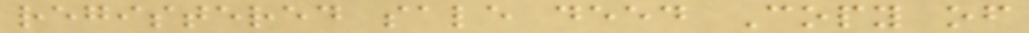registered sale deed Copy of
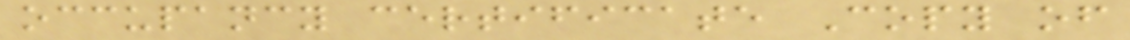occupancy certificate Copy of
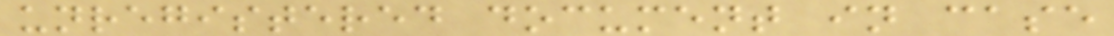unregistered document in case
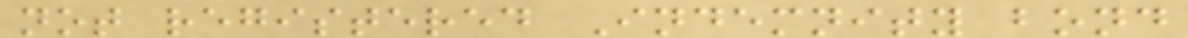not registered Indemnity bond
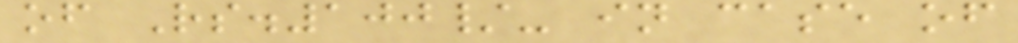of Rs.100/- in case of
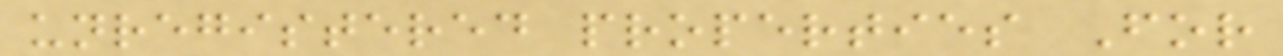unregistered properties For
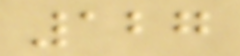127
